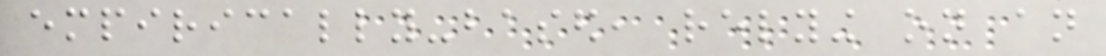empirically-based, relying on an
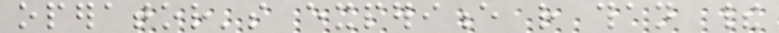operator's experience rather than their
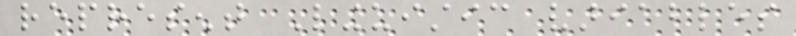represent Linguistic variables
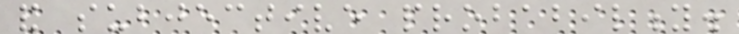and subjective probability.
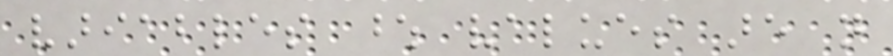variables whose values are not
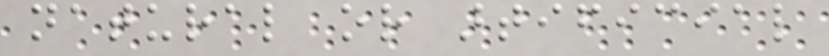natural or artificial
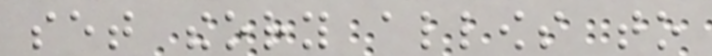set theory allows to
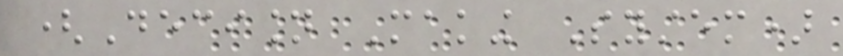(Decision Making System)
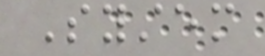System
